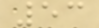53
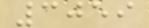3059
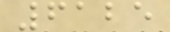6125
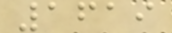1619
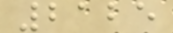2125
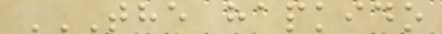THE HAPKIDO
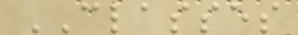CLASSES
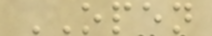OPEN
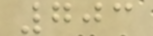703
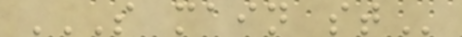S MAIN ST
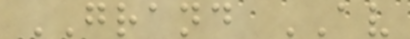GRAND AV
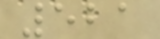521
